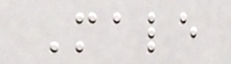Male
